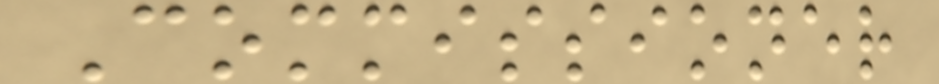Commissioner
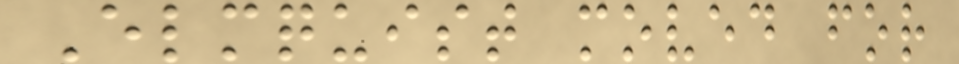Elmquist moved for
